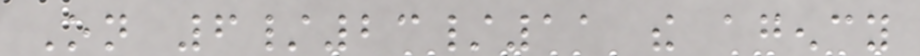On 6/23/11 the agency
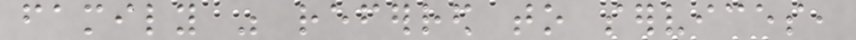family was referred to services,
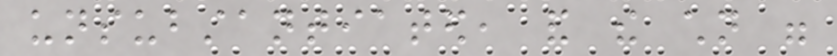unsubstantiated, and the children were
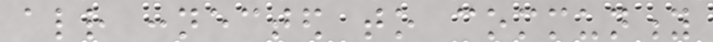already connected to community
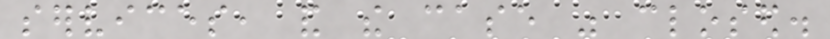services, and the case was closed.
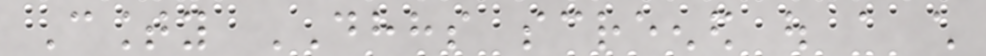County DHHS screened out a child
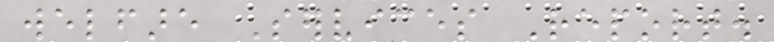welfare Services Report.
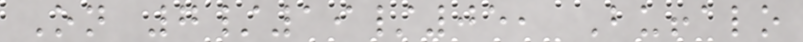On 7/19/05, Buffalo
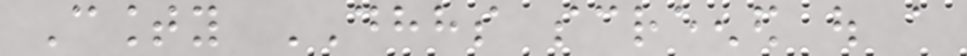County DHHS screened out a
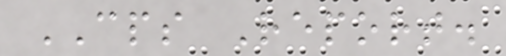CPS Report.
